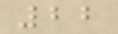22
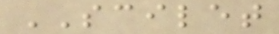SCILET
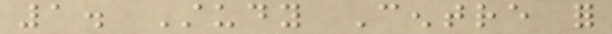1. Study Centre for
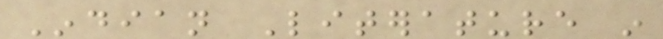Indian Literature in
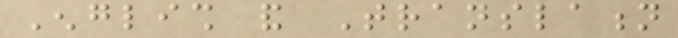English and Translation
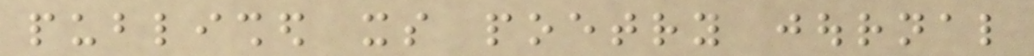published its poetry journal
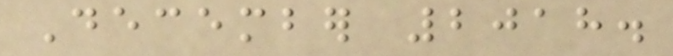December 2018.
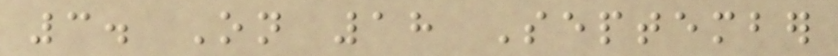3. On 18 September
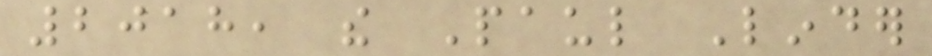2018, the Paul Linder
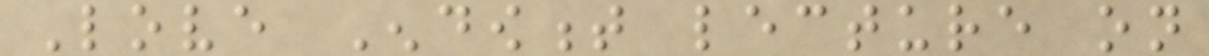Love Endowment lecture on
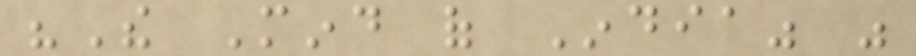"The Mind of India" was
